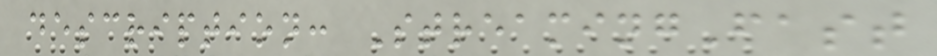description: StreamingFast
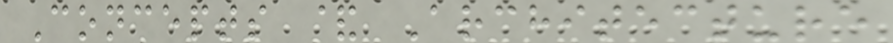Concepts & Architecture
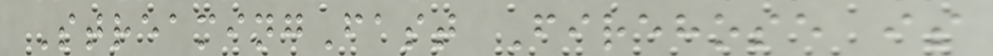StreamingFast Firehose is
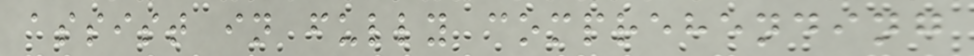assist in fully comprehending
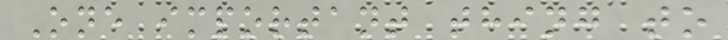One important thing to
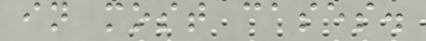in most cases.
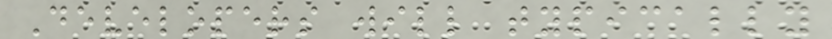Developers will typically
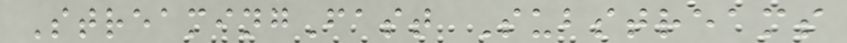StreamingFast Substreams
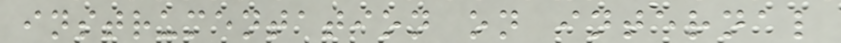instrumentation on internal
